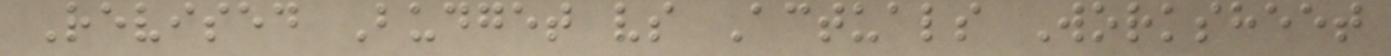Revised Budget vs Actuals Worksheet
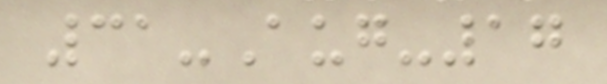31-Aug-17
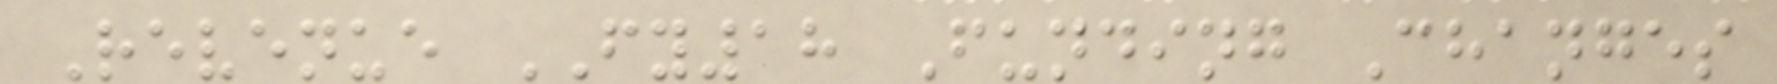Revenue FY18 Funding Changes
